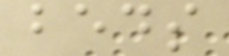beds
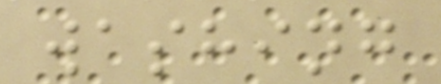washing
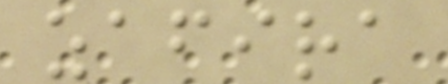zafira
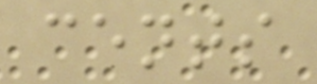cents
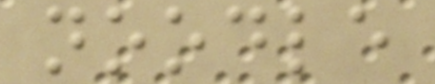noodle
